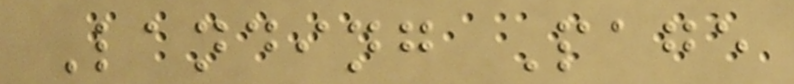Landing Page
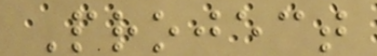Project
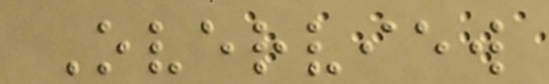Overview
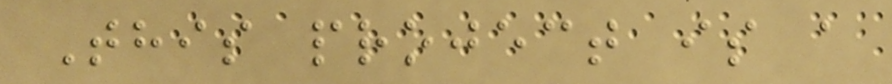This project is a
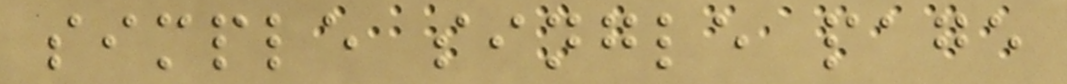simple single page
